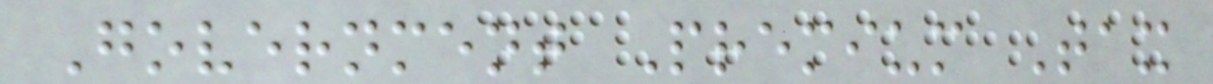Government Premium Tax
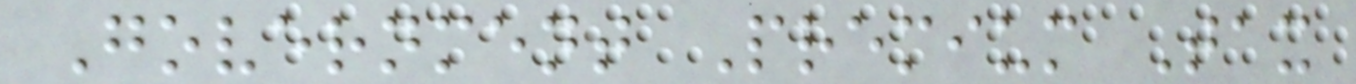Government Premium Tax
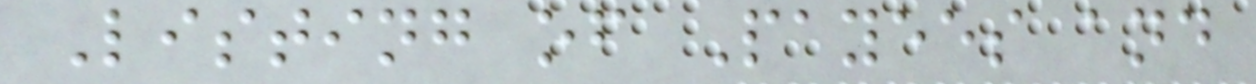Listing of Payees and
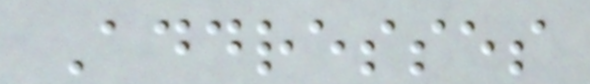Addresses
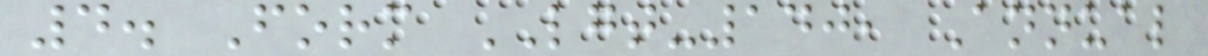4. Form LGT-140, Annual
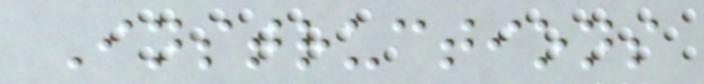Instructions
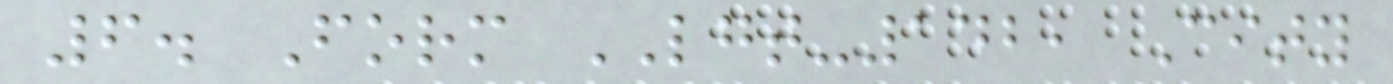6. Form LGT-142, City
